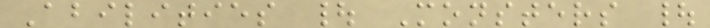Abilities | Monsters |
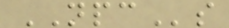NPCs
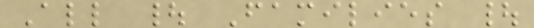All | Families |
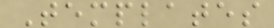Templates
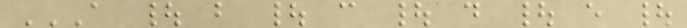A | B | C | D | E |
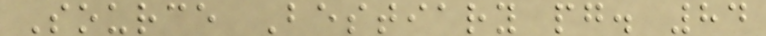Source Bestiary pg. 84
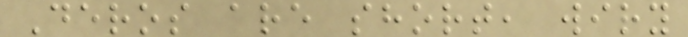Deros are short, wiry
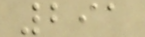291
